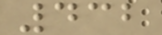432
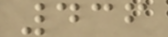436
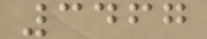3467
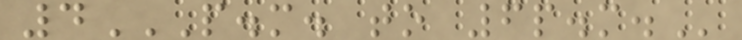4P.M. TO 6P.M.
